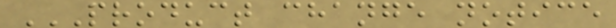PRODUCT CHANGE NOTICE
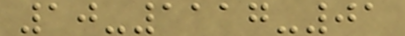10-1117-01
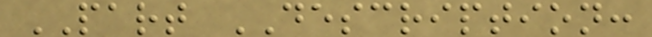PART DESCRIPTION:
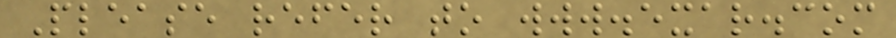Please refer to www.exar.com
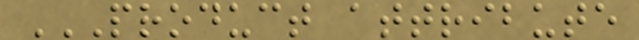PRODUCT ATTRIBUTE
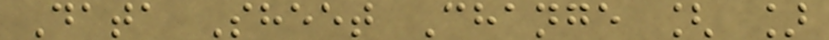Data Sheet Change [ ]
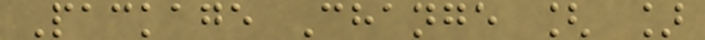Package Change [ ]
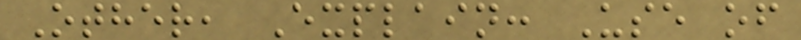Other, Explain: Use of
